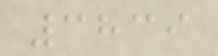3839
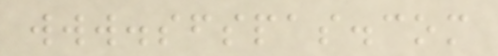www.sfspas.com
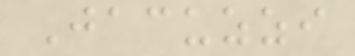Jacuzzi
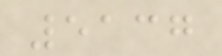5137
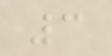3
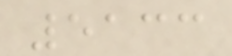5133
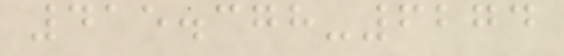415.378-6274
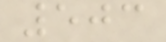503
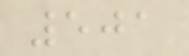501
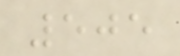505
